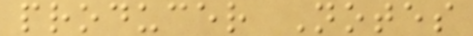producer Notes
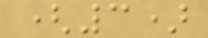(3)
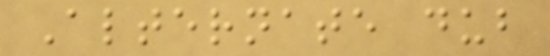Alternate dub
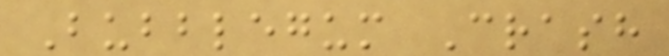Bubblegum Crash
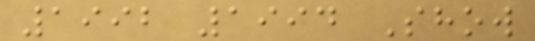1992 1994 Show
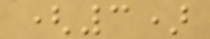(3)
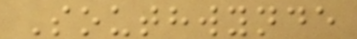Southwynde
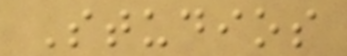Studios
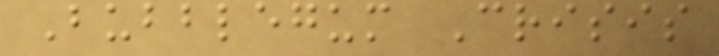Bubblegum Crisis
